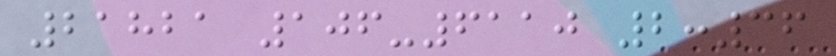21821 106-6110 2:36
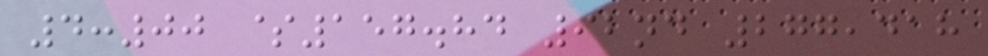4:00 $157.84 92nd 277,418
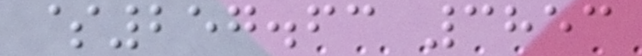$257.63 3853
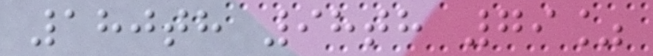180th 98th 79%
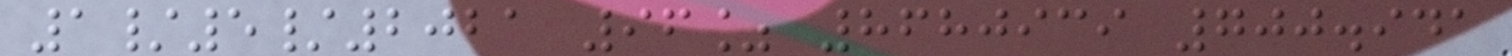1/5/2021 96% 8680939 700.941
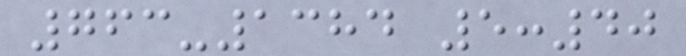763-1384 5:40
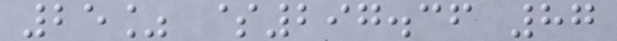25% $297.36 87
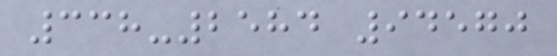338-2584 94570
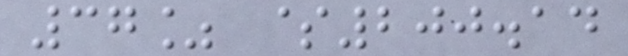37% $200.14
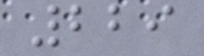229
